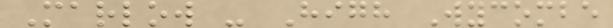Marlow - High Wycombe
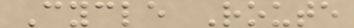Cycle Route
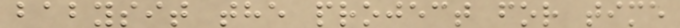babysit the project for time
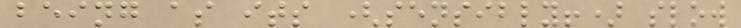being as its (sensibly!) slow
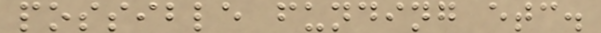possible funding etc.
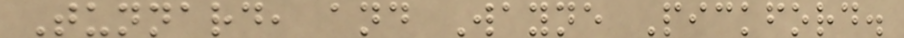Tunnard, and Wayne Pickford.
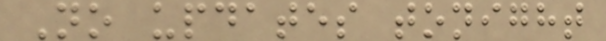No updates tonight
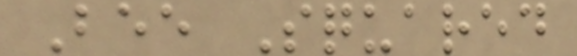Bee Squared
